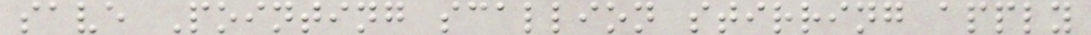save Pointing scallion stirring apply
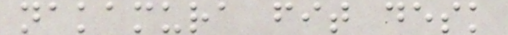nakamura fit desk
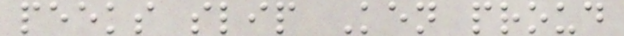peeks slip Ken proud
